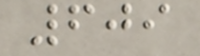609
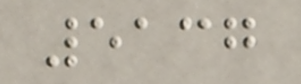5137
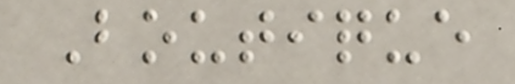Boutique
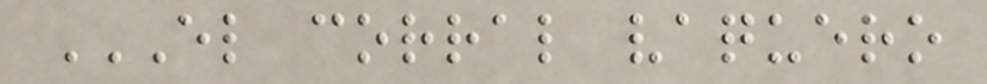EL CORRAL VAQUERO
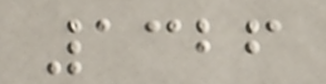1326
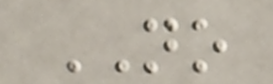NO
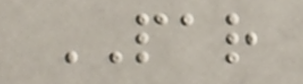PAR
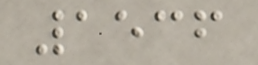1536
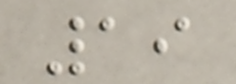19
